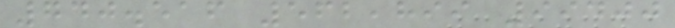740.516 562,899 99400
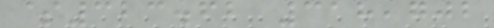$323.62 318,702
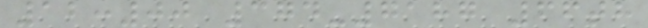12:00 374-7187 66th
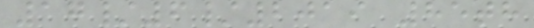17/6/2019 85th
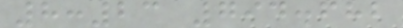8:23 794.682
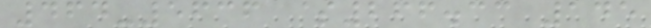464-5636 $266.33 145
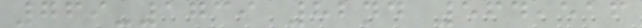769-1739 82nd 564,516
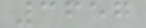3657
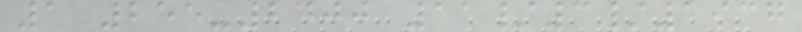1 255-2400 11/3/1937
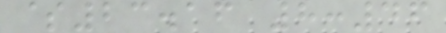$23.16 8:46
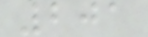201
